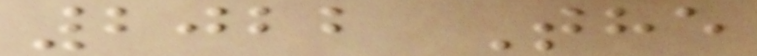2022 The
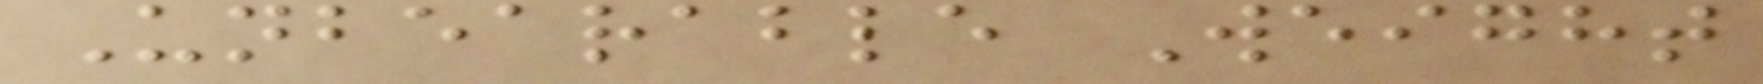Unbearable Weight
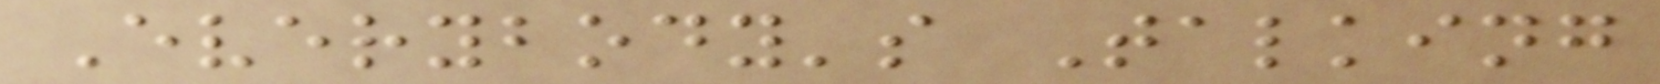Everybody's Talking
